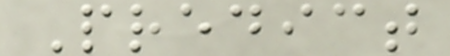Predict
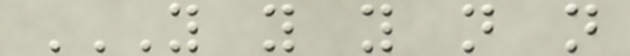Y Y Y N N
